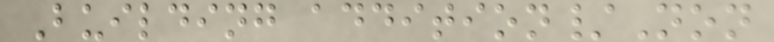Building addition/Non
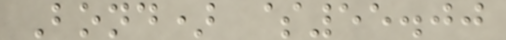Bond) $55.00
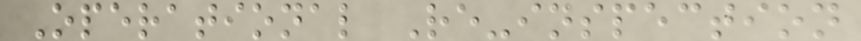Operational Re-inspection
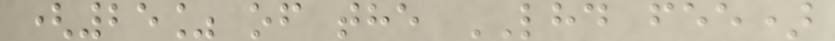(25% of the LHD fee)
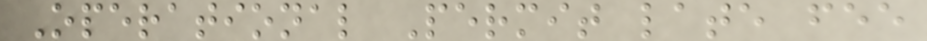Operational Permit late fee
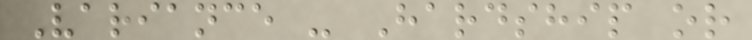Variance - Hardship or
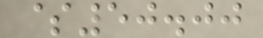$50.00
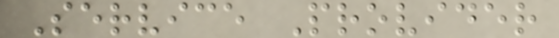Service Provider
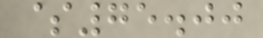$75.00
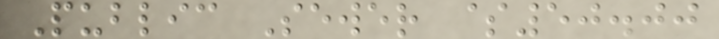Public Sewer $50.00
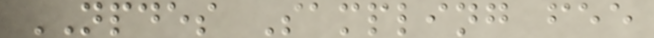NPDES Sampling fee
